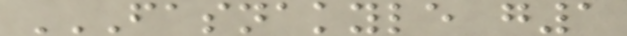FASNAKYLE G1
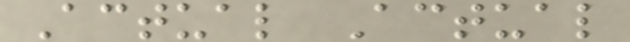Actual Actual
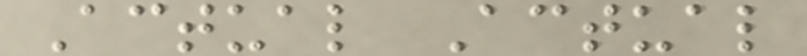Actual Actual
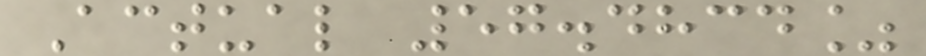Actual 57.4834%
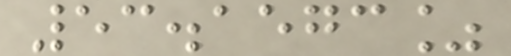53.1573%
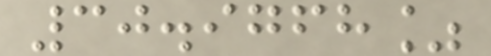30.9768%
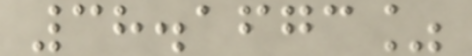38.1673%
